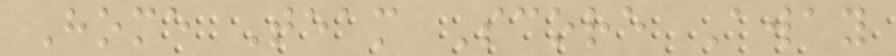Home Team Score Away
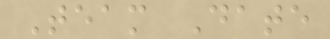Team Date
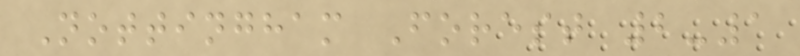Nottingham Forest 2-1
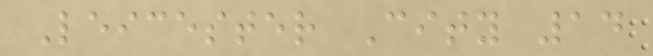Leicester City 14
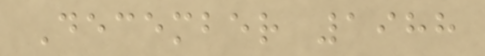December 1988
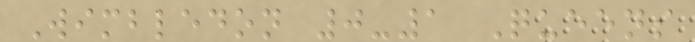Wimbledon 0-1 Queens
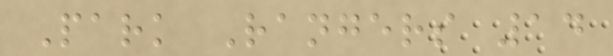Park Rangers 14
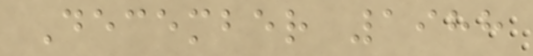December 1988
